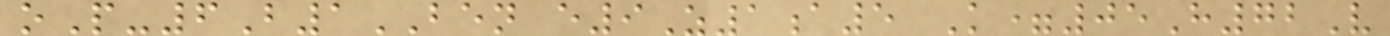oP-6B1BEN e9Z1a5 K=05H72V
